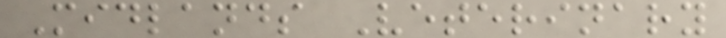Midlands Veterinary
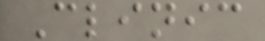Clinic
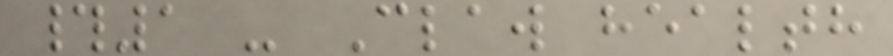#1 - Claw health
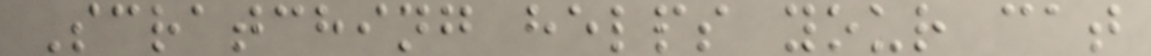Scratching helps your cat
